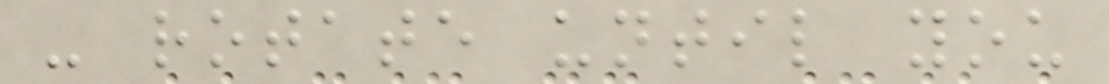- rotate until you
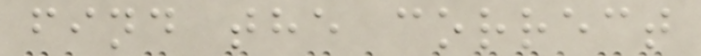find the correct
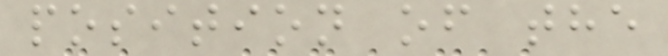position of the
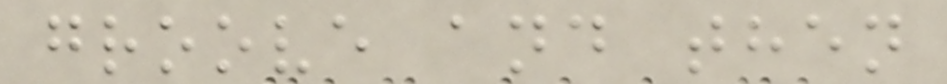groove and then
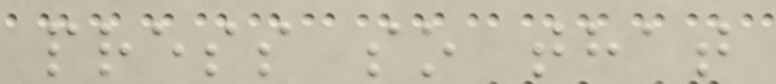press so that
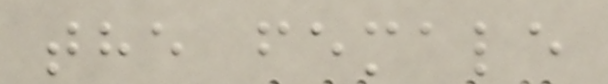the female
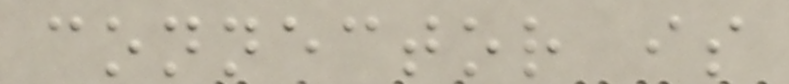connector is
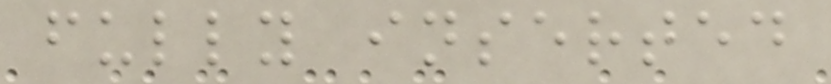fully inserted
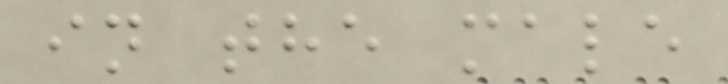in the male
